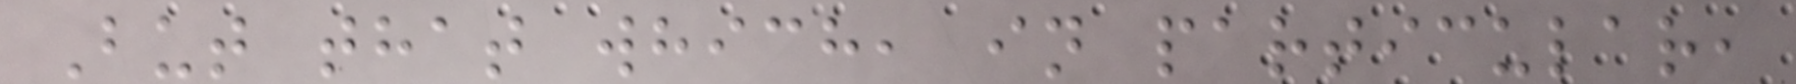But that which, in particular,
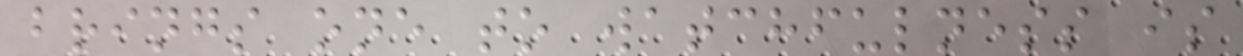brings one to watchfulness is
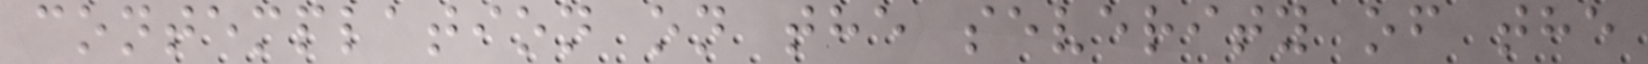contemplation on the severity of the
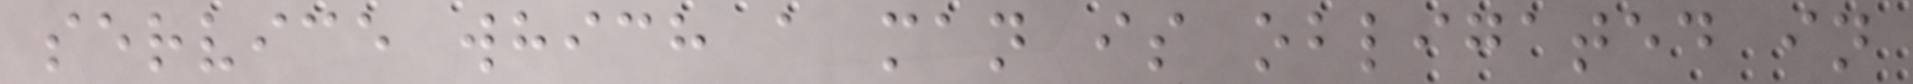service which a man is obligated in
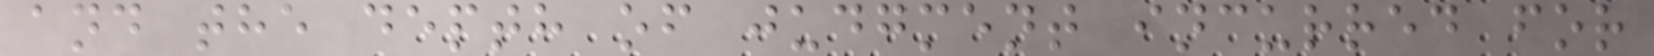and the depth of judgment incurred for
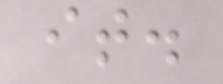it.
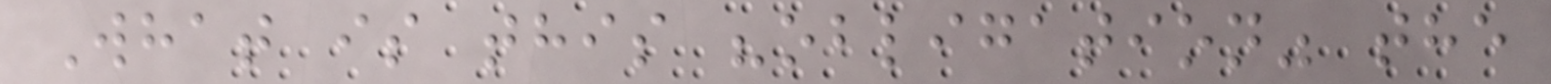What is this "obligation" the
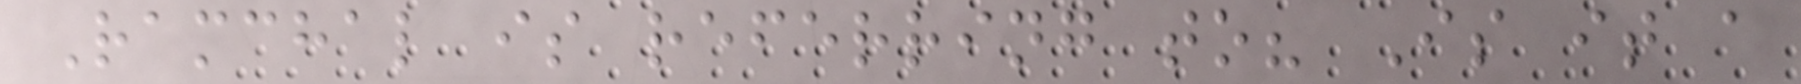Ramchal is referring to? Is it a
